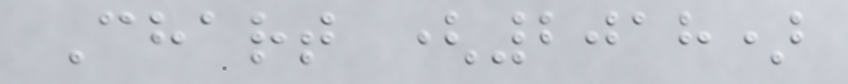Chart (2018)
